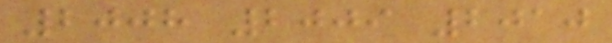2008 2009 2010
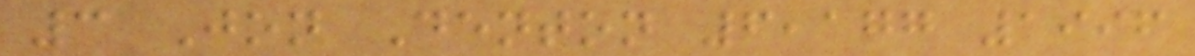3 Jon Denton 6,177 1996
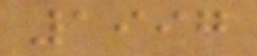1997
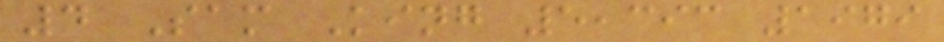4 Sam King 5,393 1979
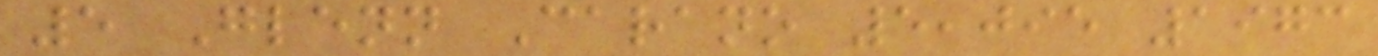5 Glenn Carano 5,095 1973
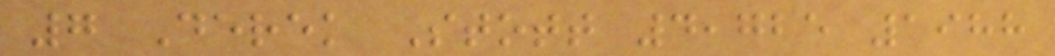7 Derek Stott 4,725 1988
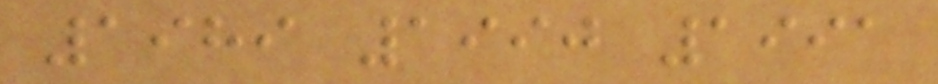1989 1990 1991
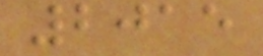2015
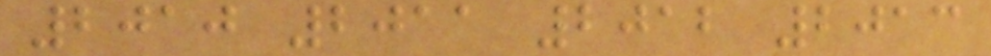2010 2011 2012 2013
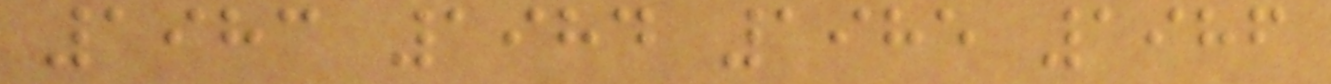1983 1984 1985 1986
